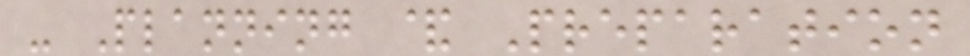- Planning & Preparation
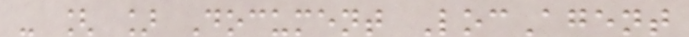- [ ] Document LocAgent
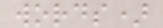words)
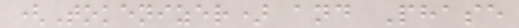(Tokenizer) and Phase
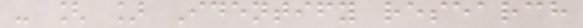- [ ] Identify research
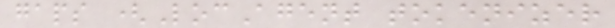gaps (LocAgent tokenizer
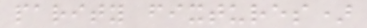parity fixtures)
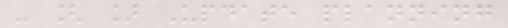- [ ] Update planning
